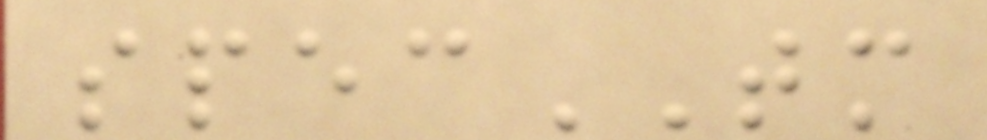specTM
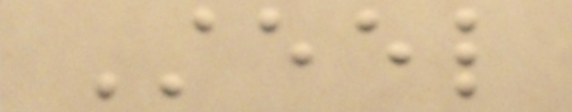Steel
